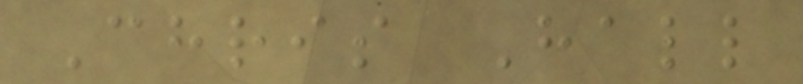Chris Hall
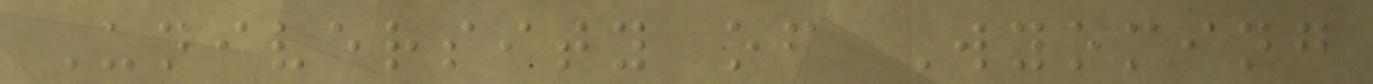University of Wyoming
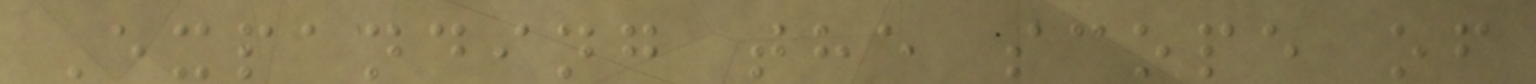Expanding the scope of
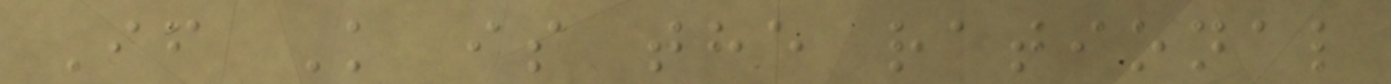If K is the rational
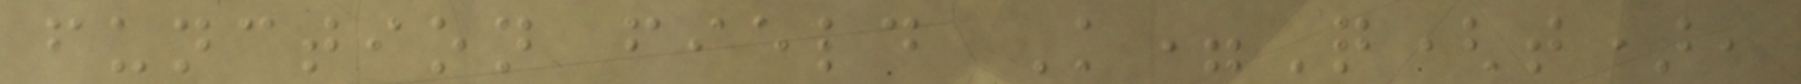function field K=Q(t),
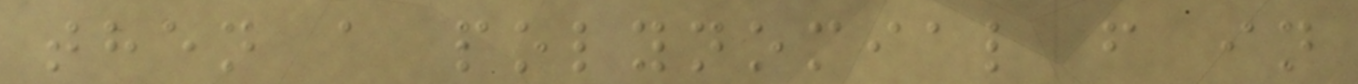then a polynomial f in
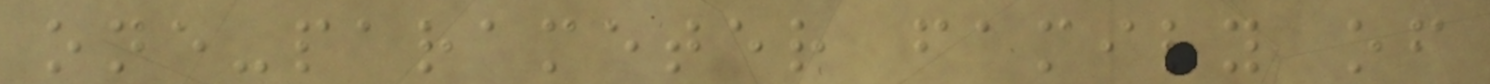one-parameter family of
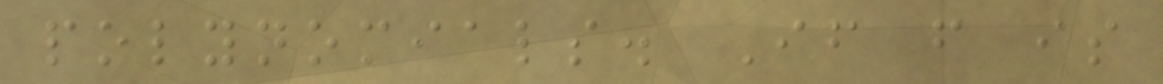polynomials. If f is
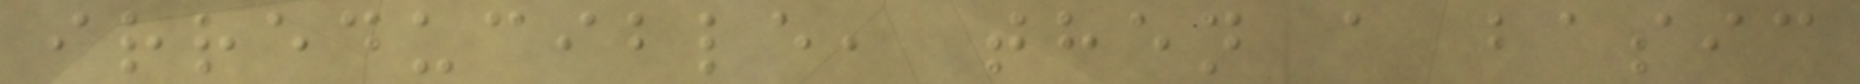irreducible, then a basic
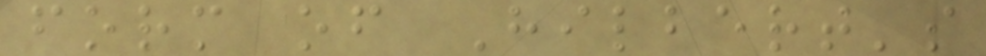form of Hilbert's
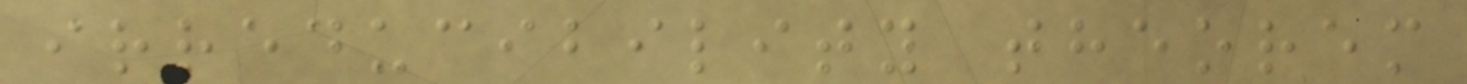irreducibility theorem
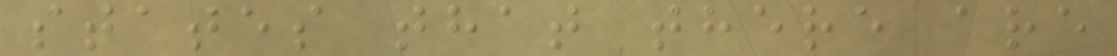states that there are
